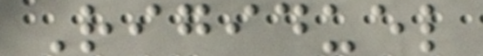Rigiduel
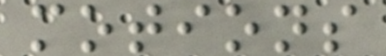motions
